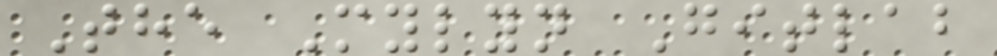The Mylyn Gitlab
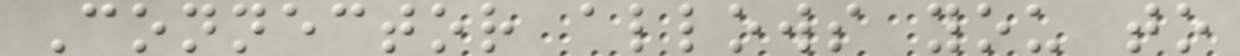Connector allows you to
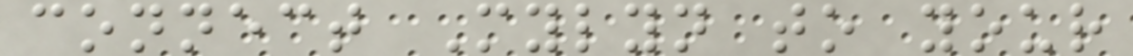connect Mylyn to your
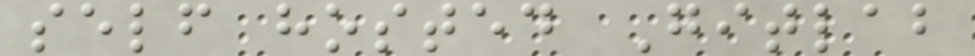self hosted Gitlab
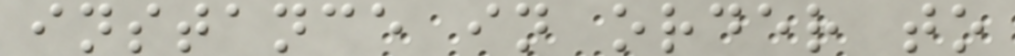instance in order to
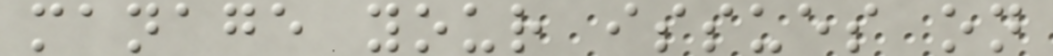manage your issues on
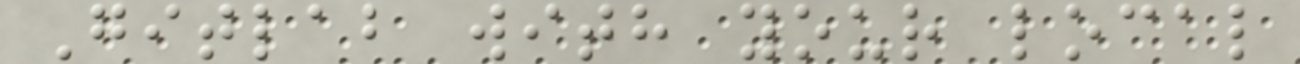Gitlab with your local
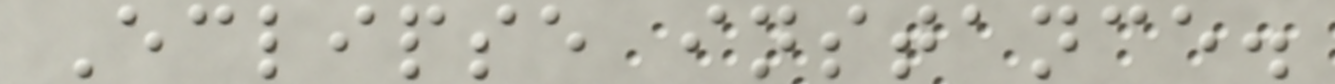Eclipse instance.
